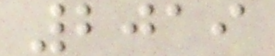2019
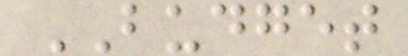BUDGET
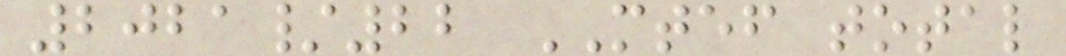2021/22 MTEF total
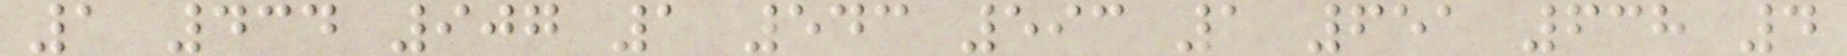1 434 907 1 543 593 1 651 638 4
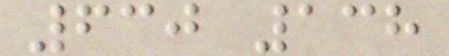630 138
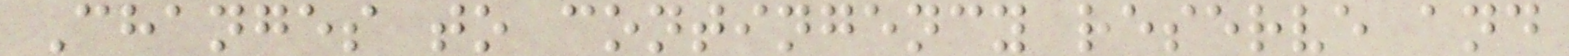Changes to contingency reserve and
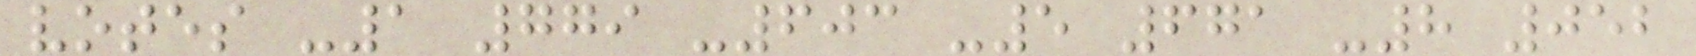votes -1 779 -603 -5 671 -8 052
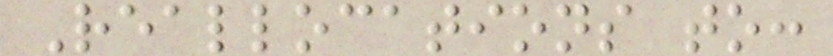Reallocations to:
